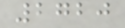2720
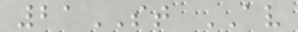21ST AV
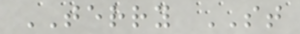TERRY ST
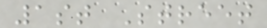1st Street
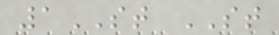1ST ST
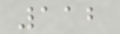112
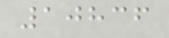10836
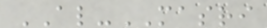AL-MASRI
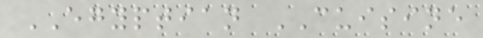EGYPTIAN CUISINE
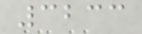3233
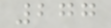277
